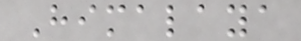Himalaya
